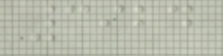3924
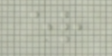er
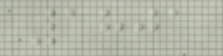1801
